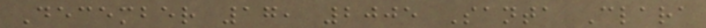December 17, 2005 Santa Clara
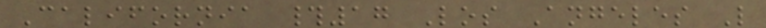California #17 Los Angeles L
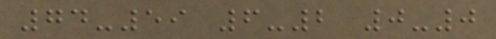74-59 6-2 0-0
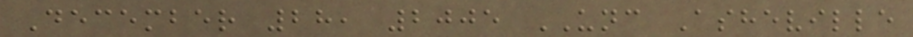December 28, 2005 UNC Asheville
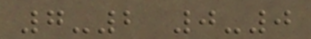7-2 0-0
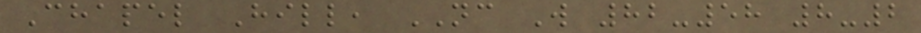Chapel Hill, NC W 82-58 8-2
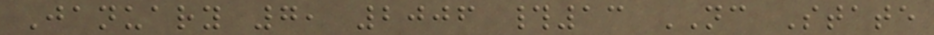January 7, 2006 #13 NC State
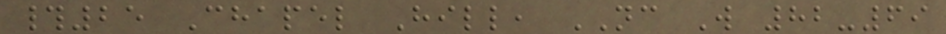#25 Chapel Hill, NC W 82-69
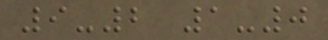9-2 1-0
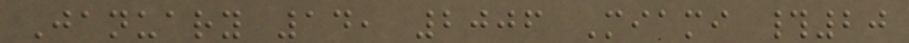January 14, 2006 Miami #20
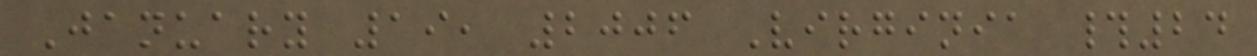January 19, 2006 Virginia #24
